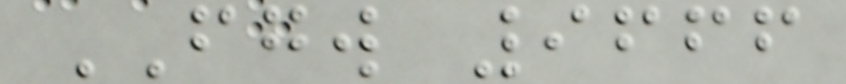FGW 9666
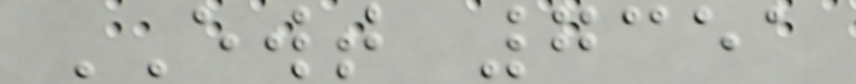EWT 7351
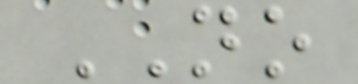NO
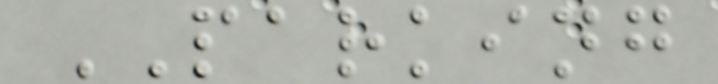PARKING
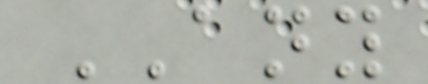ANY
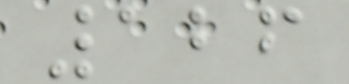126
